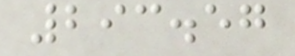293.57
